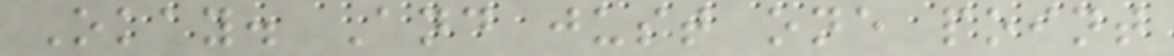Okay. And just one point
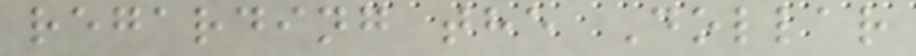regarding the Dollar
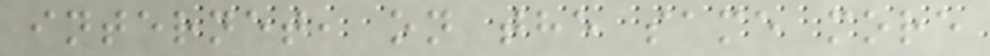internet, on the same more
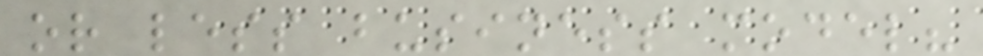or less business model?
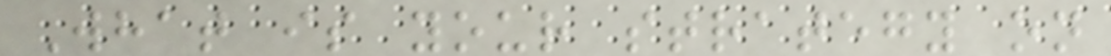What is your strategy on
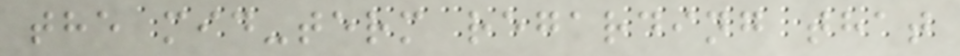the mid-term regarding that
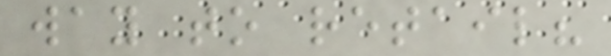way to retail?
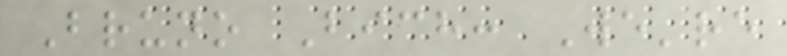Bruno Bich: We're
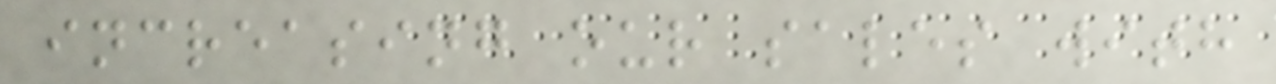increasing our sales with
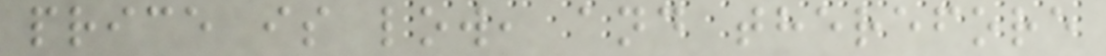price is low, and therefore
